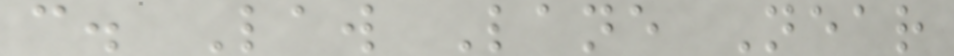c. Law Lane Near
